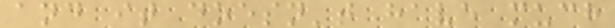and it doesn't have much
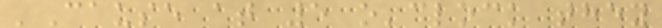'Cause at 5 o'clock they
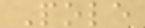Pole
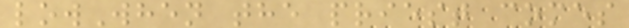lowWhen the priest comes
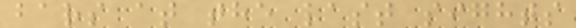bars at the last sights
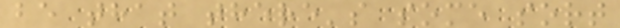be that there's some sort
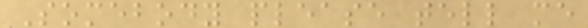Somebody please tell me
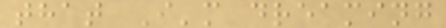that I'm dreaming
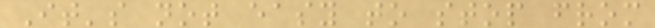It's not easy to stop from
